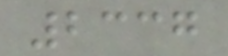2337
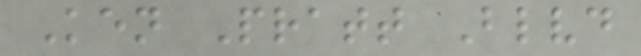Ken Pratt Blvd
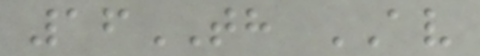16TH AV
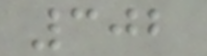302
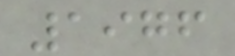1976
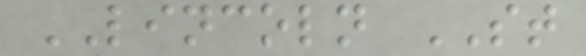LINCOLN ST
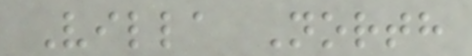Villa North
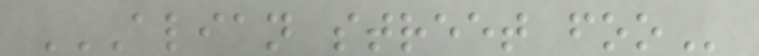ALIAN STREET FOO
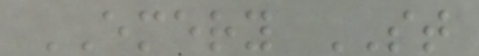EMERY ST
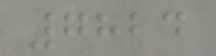7824
